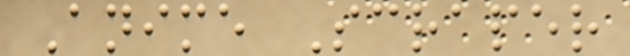Anime Scraper
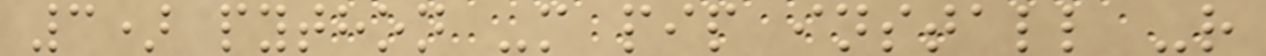3) python -m pip install -r
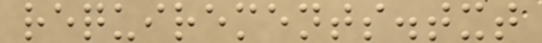requirements.txt
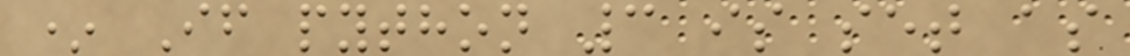* If python 3 is set as
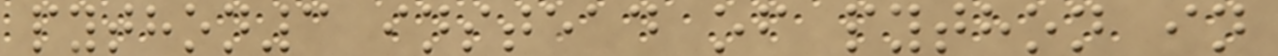python3 instead of python in
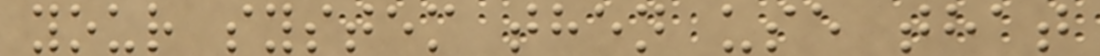your system then use that
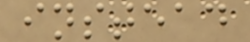instead
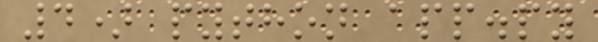4) python app.py
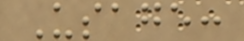Usage:
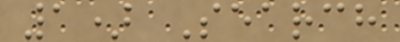1) Search
